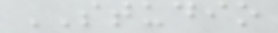STUDIO
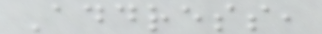Address,
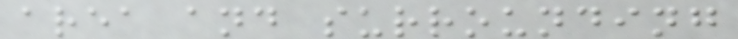area and surrounding
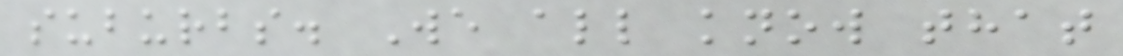suburbs. We all know that
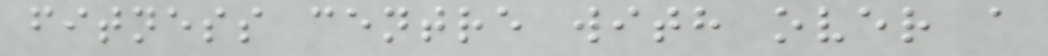fitness centre with over a
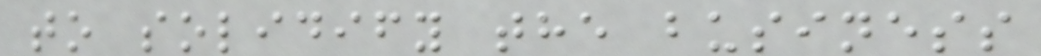to solidify the business
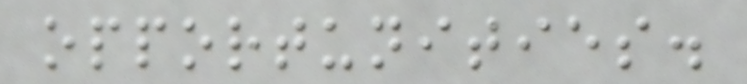opportunities.
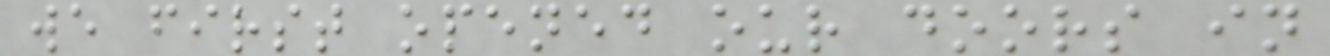we first opened our doors in
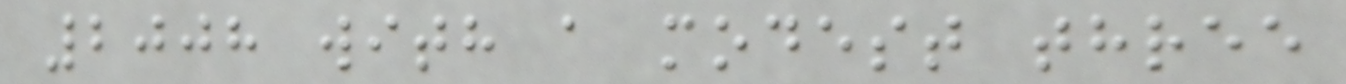2008 with a modest three
